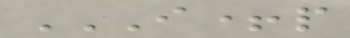I+P
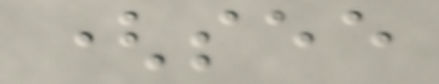(see
